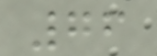76
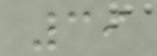39
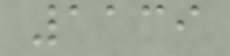1139
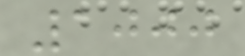1000
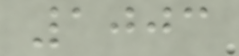1003
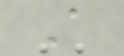A
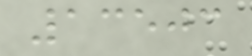13503
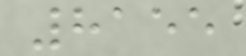8155
